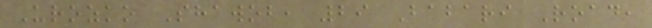Urozko Shawob, 29 Babari Road,
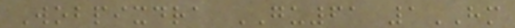Wobpixdra GU61 1HM
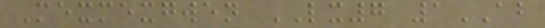Mexmexgwen LX7 1AB
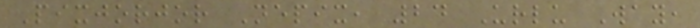Pixjorjor Nepix, 24 Urlu Way,
